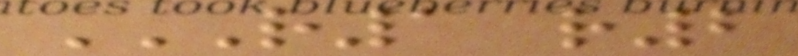R1 R2
